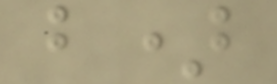b)
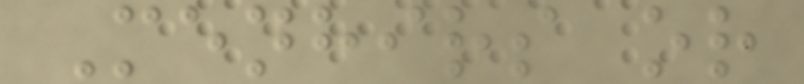Menhirs or
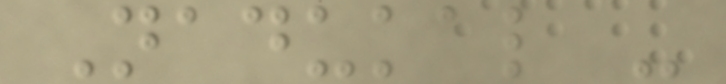Nadukal -
